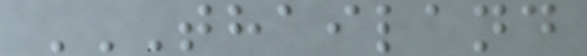THAILAND
